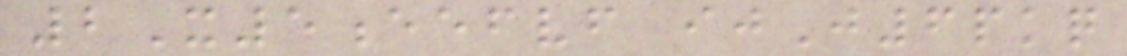2X5eefvf ijJ6pkq
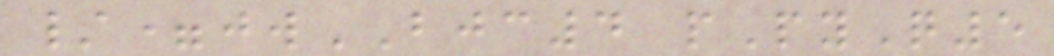/=jwBJC4 pPyQ5
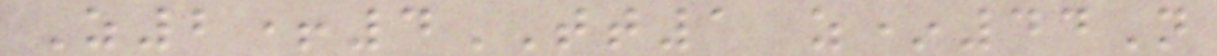Z2+4TT1 z*44N
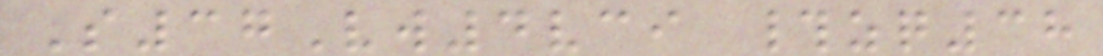S37Vw4vci #zq38
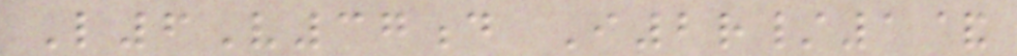L6V37d I2r/1&
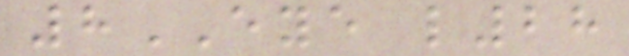8EYE l28
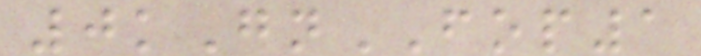0kGnFOP1
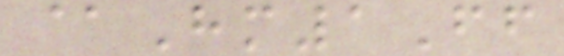@Hm1Ff
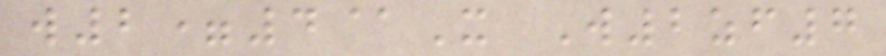w2=4@X W2zf7
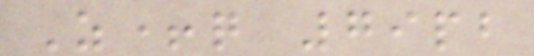Z+q 79pb
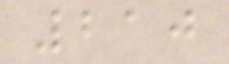210
